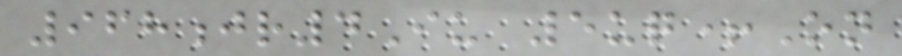968jr4Iu 5uq+On
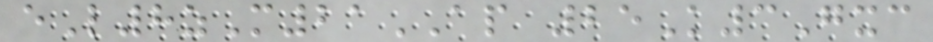eL8zM21AP 25K3Gxc
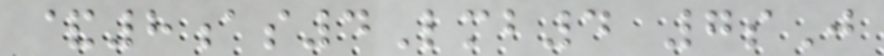&8as4Lmb4 7sJ
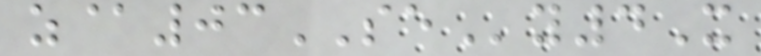z@03SEy4X
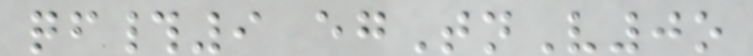qf#9 egTnV0o
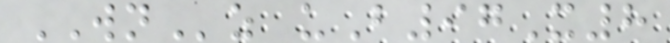WNz uB97X8
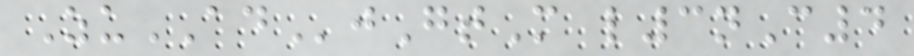ZuADjGtM l3nC4
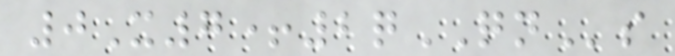0X7+2qQNs
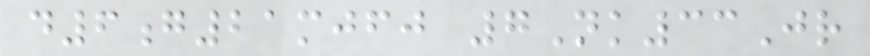d6g21mjfj 7Nk33Jr
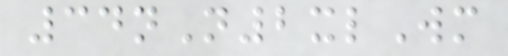34nN2xlWm
